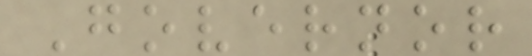Governor
